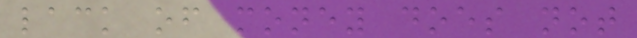lack of money does not
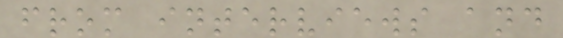from interviews and
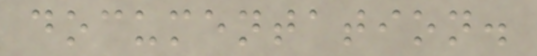documentation.
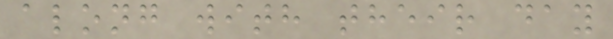along with their day
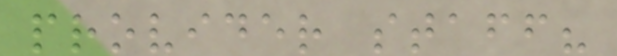provider staff?
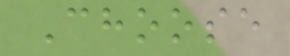Choose
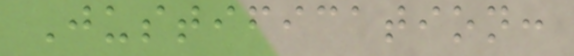Justification:
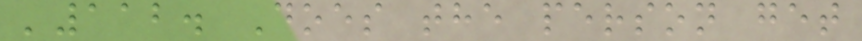'112. Does the person get
